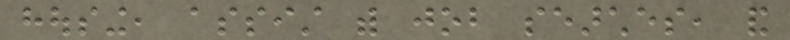housing, assist with job searches, and
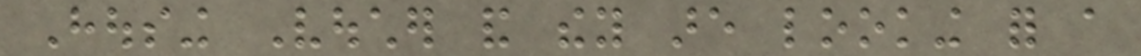Housing Voucher and they are looking for a
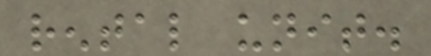rental unit.
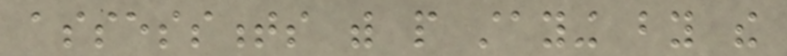assessments with people staying by the
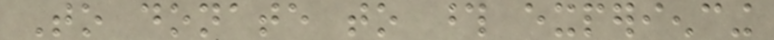To donate to those experiencing
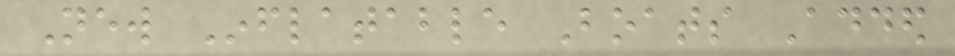New Inflatable Boats Added
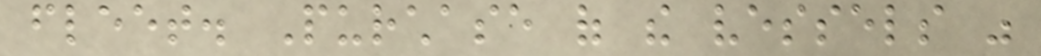fleet. Purchase of the vessels was
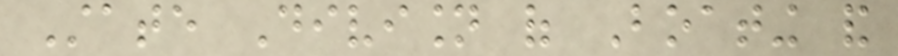State Division of Boating and
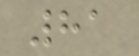81
